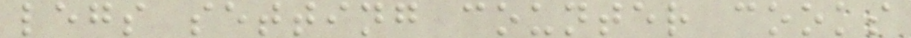legs setting counter cooks
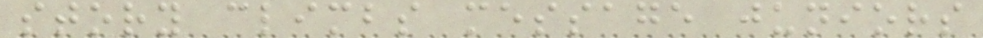story climbs message juniors
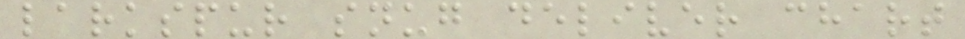larkspur snug deliver chart
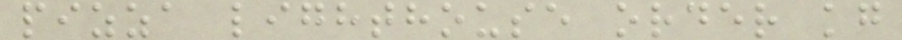pizza lighthouse order kg
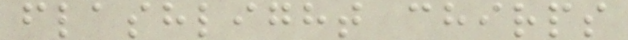flashlight chirps
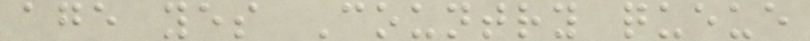age yes Country queue
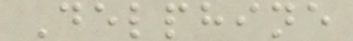Delphine
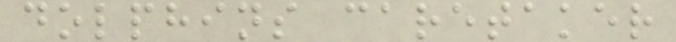dolphins caretaker
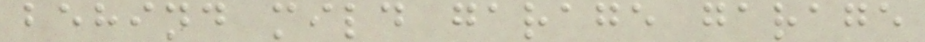behind mild garage garage
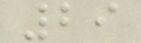29
